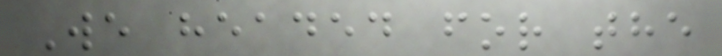We headed for the
